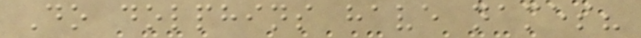Do dolphins have names?
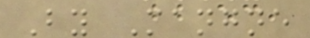By Mangne
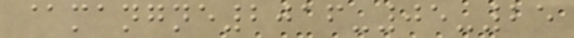@mangne2016-05-25
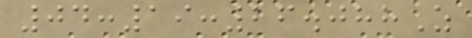04:19:26.088Z
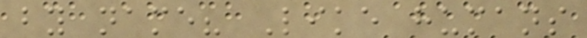by name? Like humans
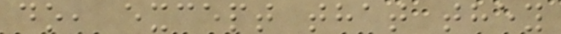do, except that they
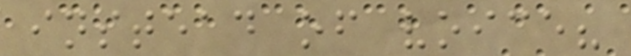instead of voice?
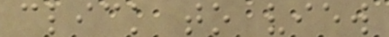click to view
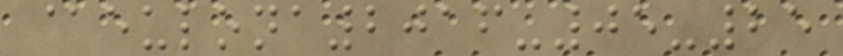@eulona2016-05-25
